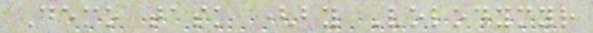Demo task (by Volodymyr
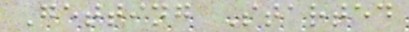Getting Started
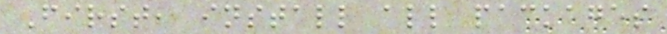First, install all packages
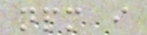npm i
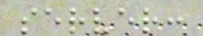server:
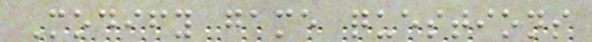Modify game questions
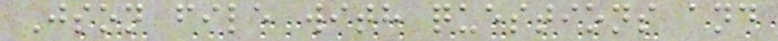Json file with questions and
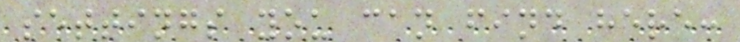settings you can find here:
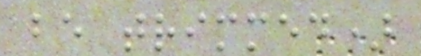be trimmed)
